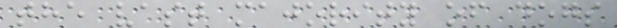the vast majority of dogs
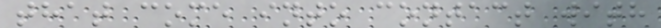that come into contact with
